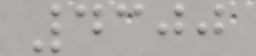4300
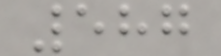587
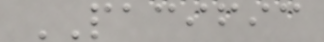PACIFIC
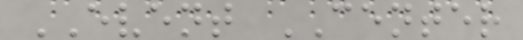EVENT CENTER
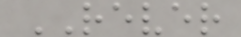REVER
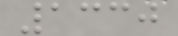1330
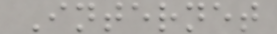Internet
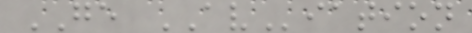GE AViation
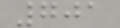701
